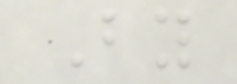By
